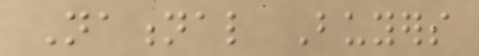National Buyers
